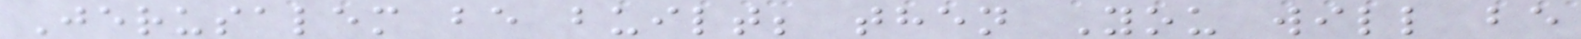Jerusalem be built; then You will be
